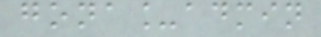gona_admin
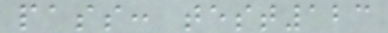pass: test123
